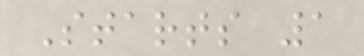Starts 1
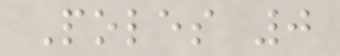Poles 0
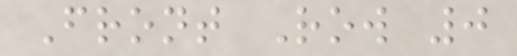Front Row 0
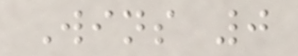Wins 0
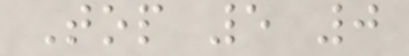Top 5 0
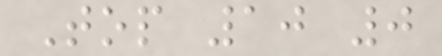Top 10 0
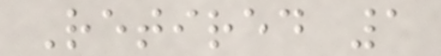Retired 1
